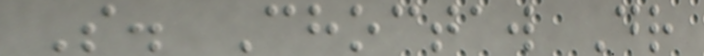S. Choctaw Dr
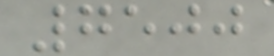7500
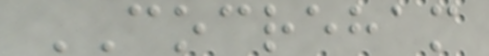COCREHAM
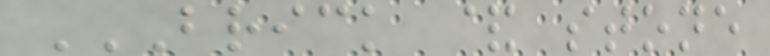BRICK & STONE
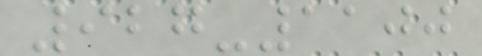927-1100
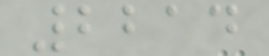2214
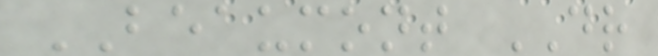BEAUMONT DR
